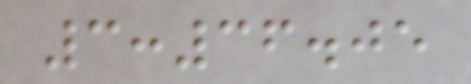3:36.05
